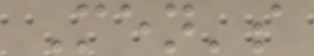Men's
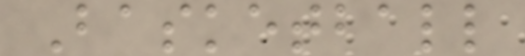Basketball
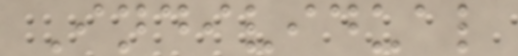Individual
